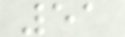51
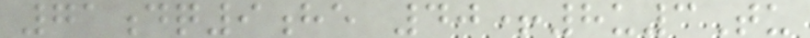71dq9he 40+8u3Tu
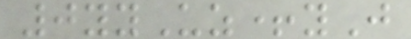0yyUz+yJ
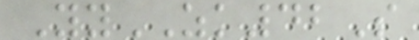YyZK42S
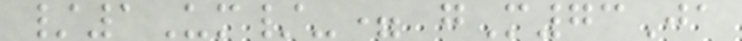/1Um/-= gM73Ja
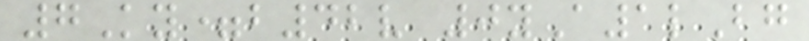7Ky=b42v 0yA1lBg
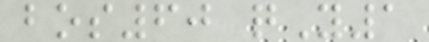bos60 qY1
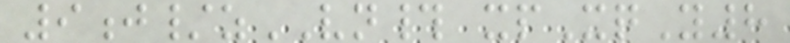9j/zVN# xpXqY8
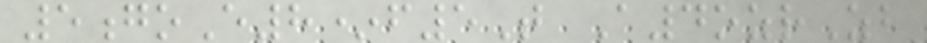5goE8*f5T A4ozrZb
